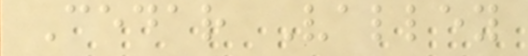Cedar Valley
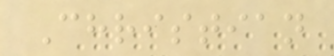Christian
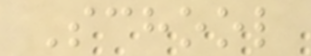School
